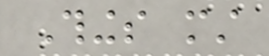Things must
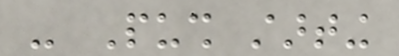- Push starting
